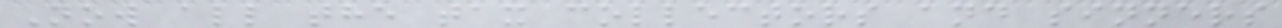Now all the tax collectors and sinners
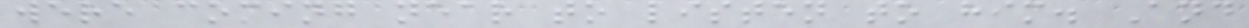were coming near to listen to him. And
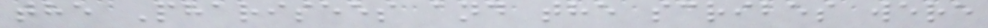the Pharisees and the scribes were
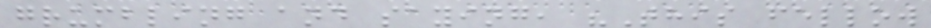grumbling and saying, "This fellow
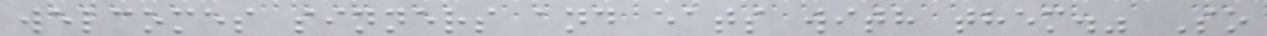welcomes sinners and eats with them." So
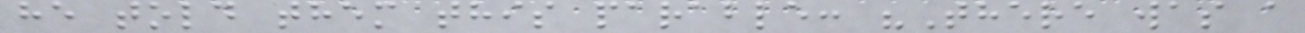he told them this parable: "There was a
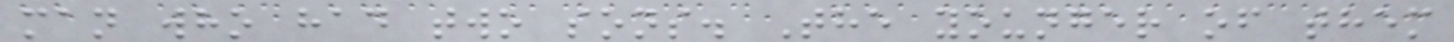man who had two sons. The younger of them
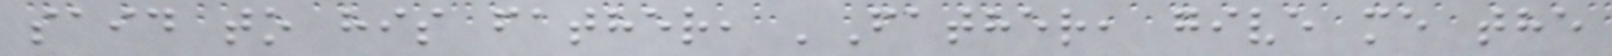said to his father, 'Father, give me the
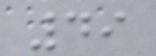49
